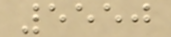5550
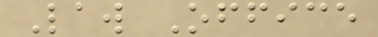Law Office
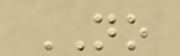NO
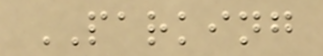PARKING
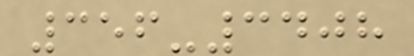356-3408
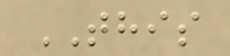THIS
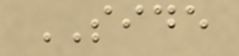SIDE
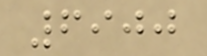6900
